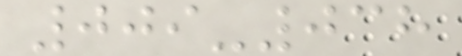009-038
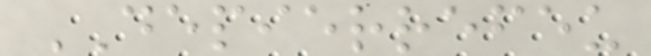DEPIERREFEU
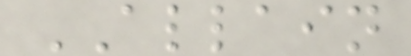ALLAIN
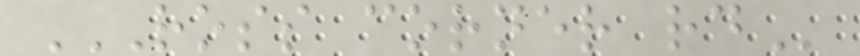ROSS CORNER RD
